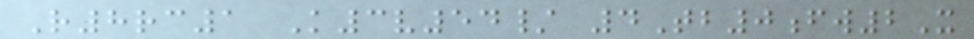R8rc1 K3v54/ 4Tb0fw2X
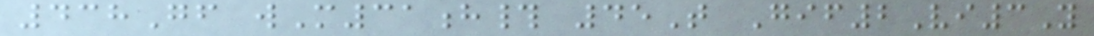438Gf wM31h# 45T Gif2Vi3Y
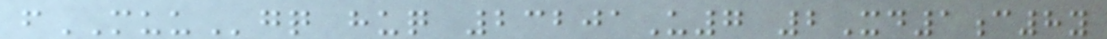fMUUgq huq 23201U7 2Xd1c8y
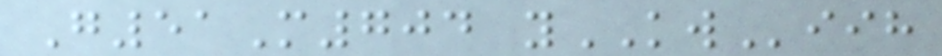G51M704 yKWiih
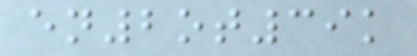en2ot39k
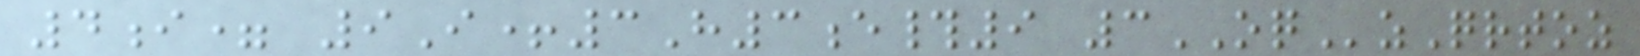4i= 9I+3H3e#9 3OQzQrtoz
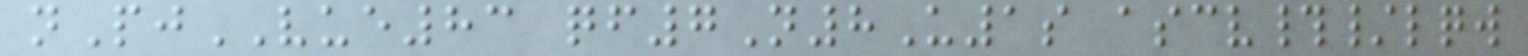nPjVUE83 qf7N8U1s ascv#/lqw
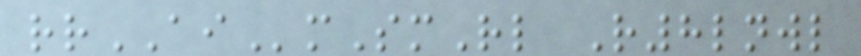rrAImSmRl R8lnwl
